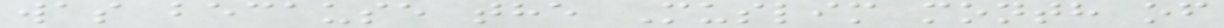was because the Muslim month of
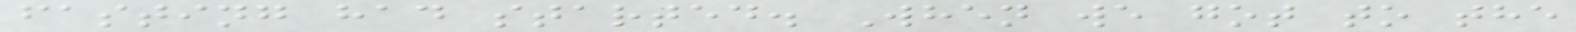fasting had started. When we got to the
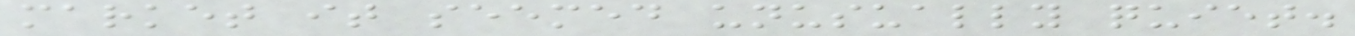market it seemed unusually quiet.
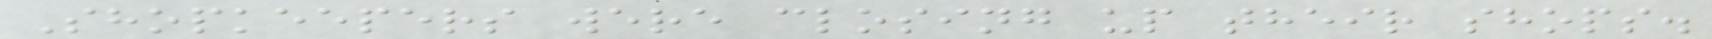Shopkeepers were closing up their shops.
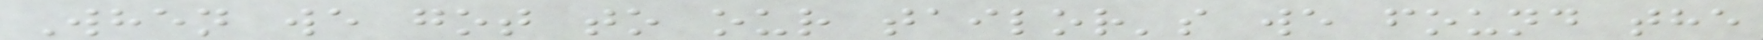When we got to our tailor's we found the
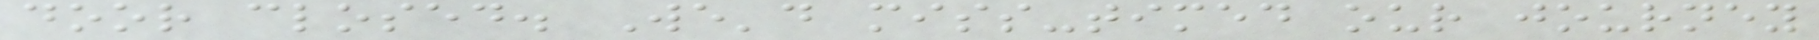door closed. We'd miss-timed our journey
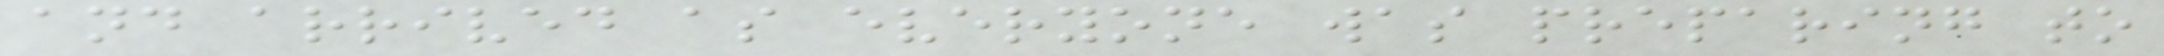and arrived as everyone was preparing to
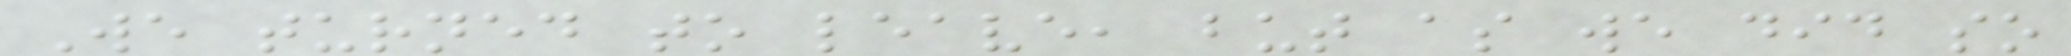We turned to leave, but as we did so
